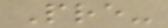Pre-
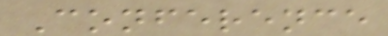Conference
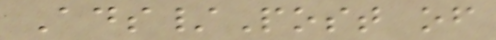Ads/Post of
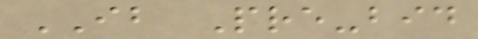IB Pre-bid
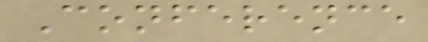Conference
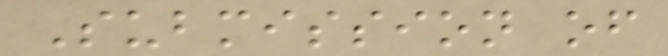Submission of
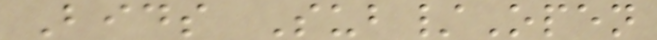Bids Sub/Open
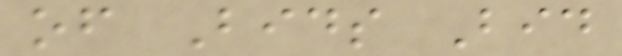of Bids Bid
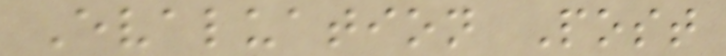Evaluation Post
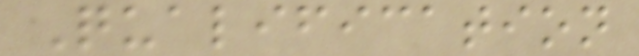Qualification
